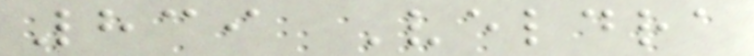839 Veldra
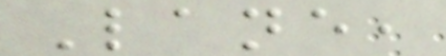Lane,
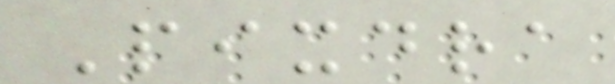Pixdra
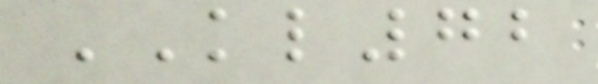KL72
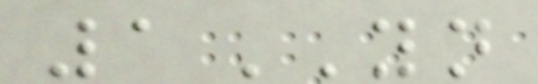1YN
